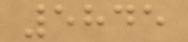5845
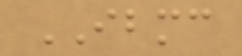IBMC
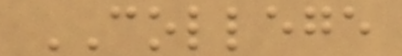COLLEGE
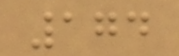174
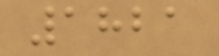1821
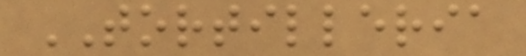TORTILLERIA
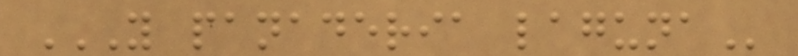Y PANADERIA LAGUNA
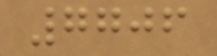7706
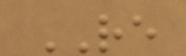RE
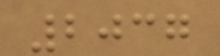2037
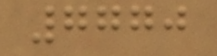7770
